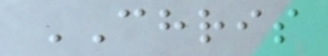CHRIS
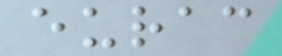eurac
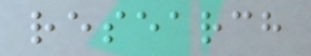research
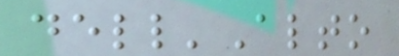dell'Alto
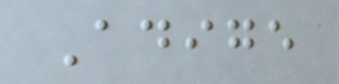Adige
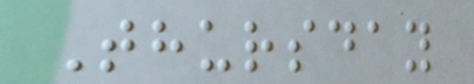Thursday
